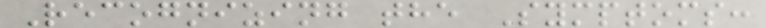Recognizing the Symptoms:
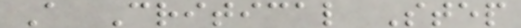A Critical Step
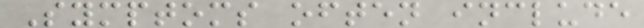Symptoms often include
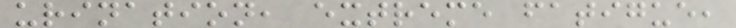urination, extreme fatigue,
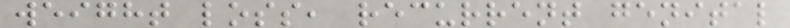weight loss, recurrent genital
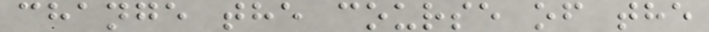change the course of the
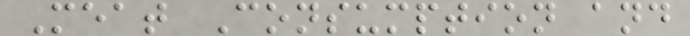Meat Consumption and
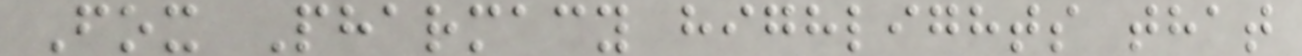Fox Pharmacy highlights that
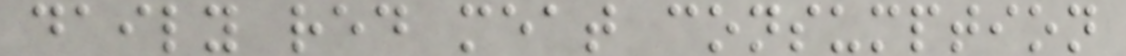daily red meat consumption
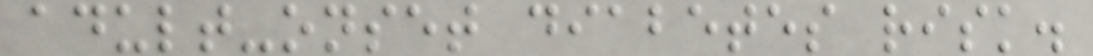adult-onset diabetes risk.
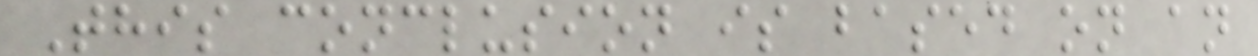This conclusion is based on an
